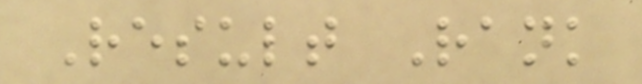Result Rank
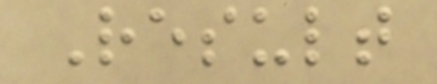Result
